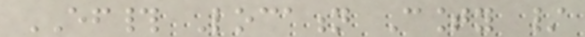EF# Location County /
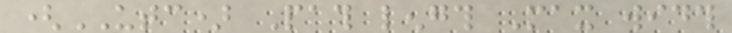(UTC) Path length Max width
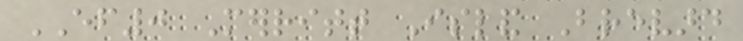EF0 Merritt Island Brevard
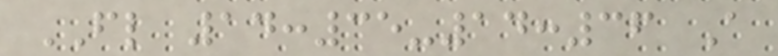FL 14:35-14:36 A
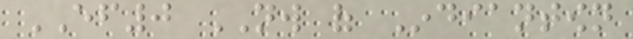EF0 NW of Indiantown
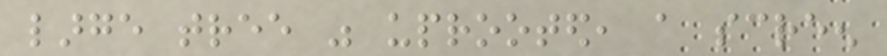large tree was uprooted, a screen
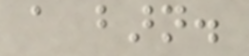a barn.
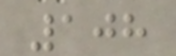108
